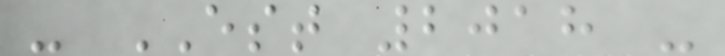- EST 2018 -
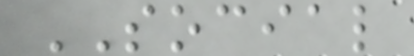SOCIAL
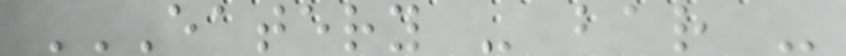EATERY - BAR -
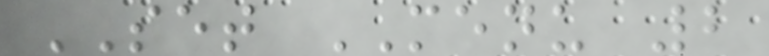SET MENU 2
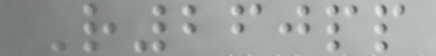R260pp
